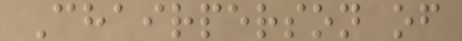Chairperson of
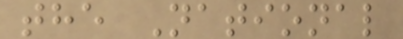the National
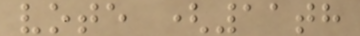vote (11th
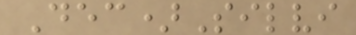Dec)Silvi
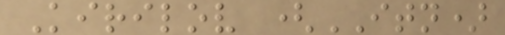Kirilov (ITN)
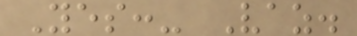Yes:- Vaz.
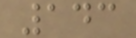143
